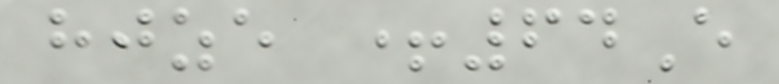hjze +64E
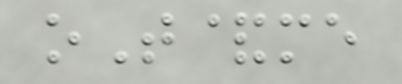oT&me
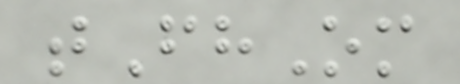tFhOm
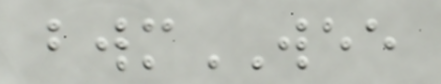bwmWEE
